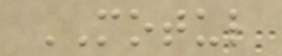MOTUL
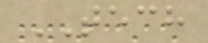TECH
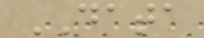DATA
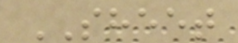SHEET
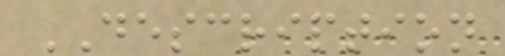DESCRIPTION
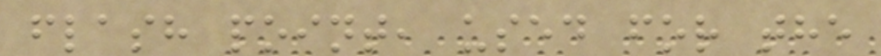flash point, used for the
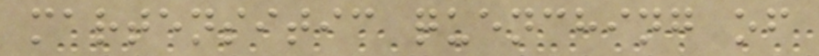martensitic quenching of
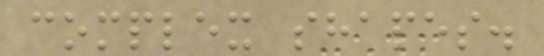complex shapes.
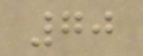70
